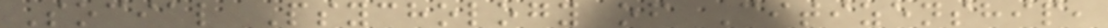Social Psychology of Citizenship,
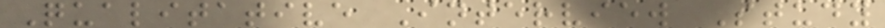Qualitative Interview Study
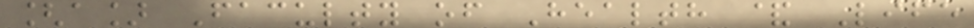[a] Faculty of Health & Life
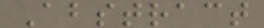Abstract
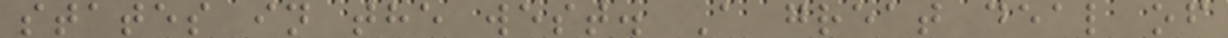states in the west. A great deal of
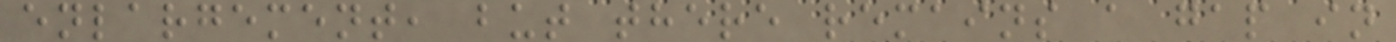enlargement, but there remains a gap in
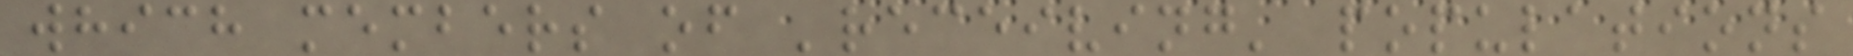which members of 'receiving' populations
